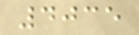4035
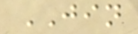JIN
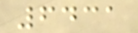6431
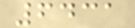6431
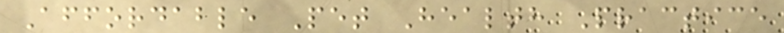Affordable Pet Health Practice
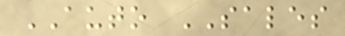AUTO SALES
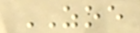ZOE
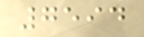7594
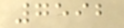7592
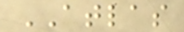ATLAS
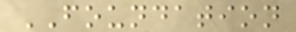FOUNDATION
